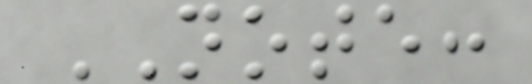NOTE:
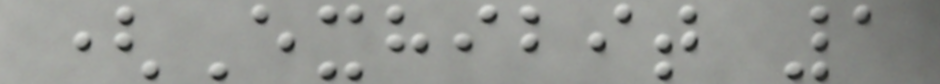(Exhibit 1
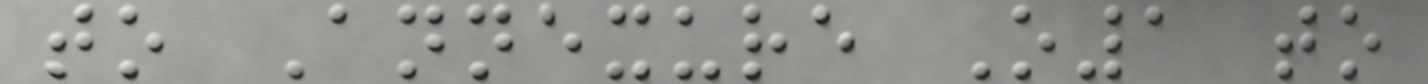to Annexure O1 to
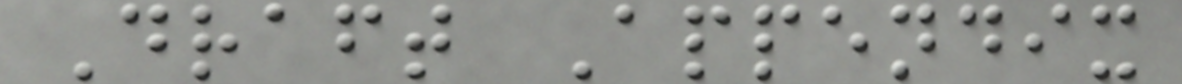Draft Appendix
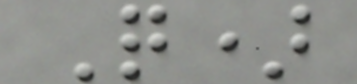Q)
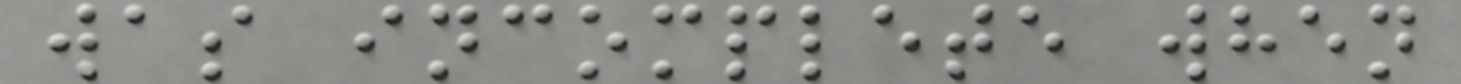was incomplete when
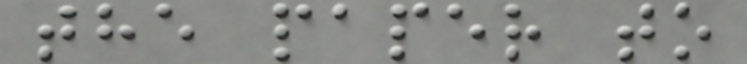the paper to
